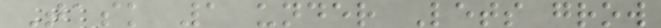Task 1 under Lets grow
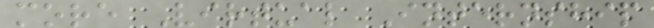more Virtual Internship
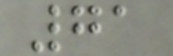71
